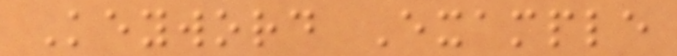Keyword Example
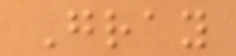Gray
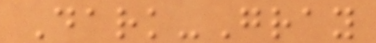Dark-Gray
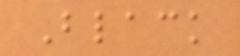Black
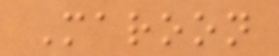Maroon
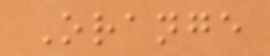Orange
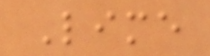Lime
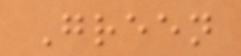Green
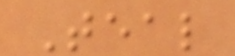Teal
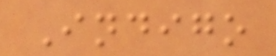Indigo
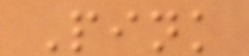Pink
